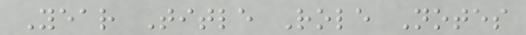Year Title Role Notes
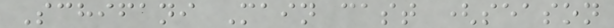Schifani Main cast (season
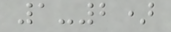1-2)
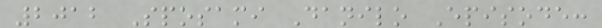2012 Sposami Danilo Episode:
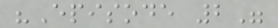"Episode 2"
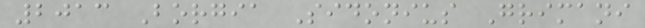2013 Borgia Sidonius Grimani
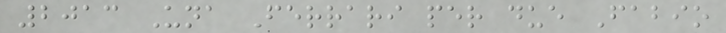2013 Una Ferrari per due Fabio
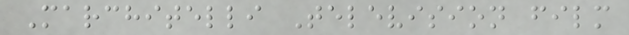Marchitelli Television film
